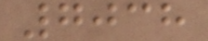7038
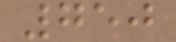750
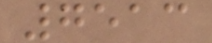7513
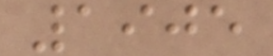1905
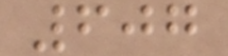607
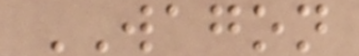WAGON
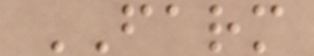FARM
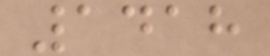1418
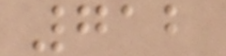712
